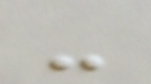-
